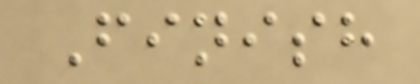Finish
